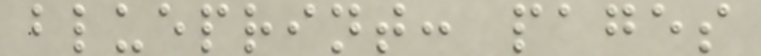blueprint: pages
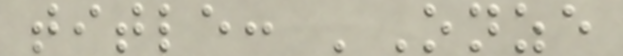title: 'Onze
